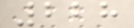228
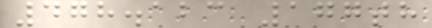478.123 177th
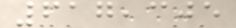617,305
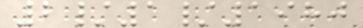2/1/1980
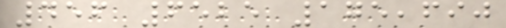456 6525 175,690
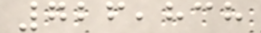726,838
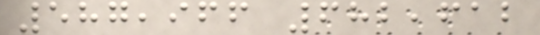587,966 682,612
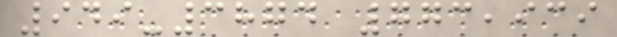949-3874 773,939
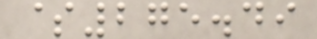$275.49
